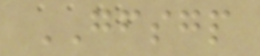GFSGP
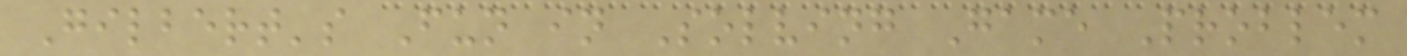Gilbert's Fun in Solving Game Problem
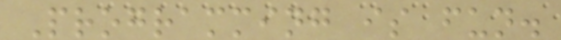Programming is fun.
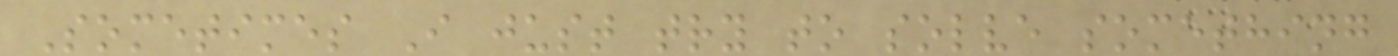Sometimes I just try to solve something
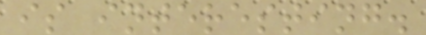is interesting.
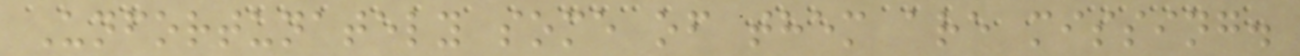Unfortunately some of them are missing.
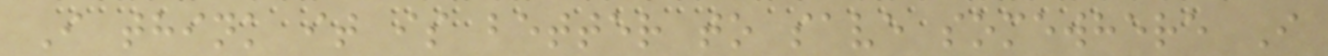I think it is better to save somewhere I
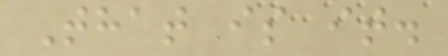That is it.
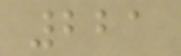221
